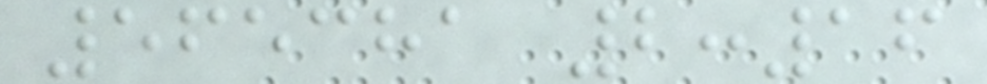565381 2:16
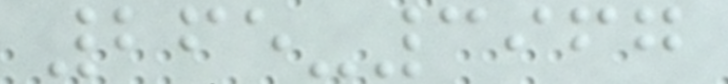265-3967
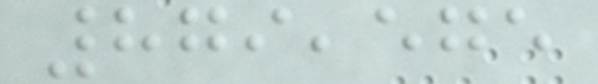879,575
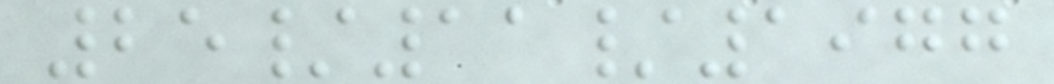25/11/1977
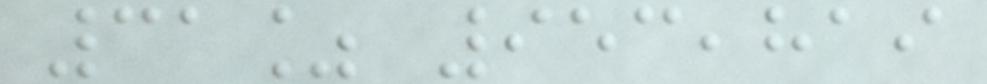31% 953,819
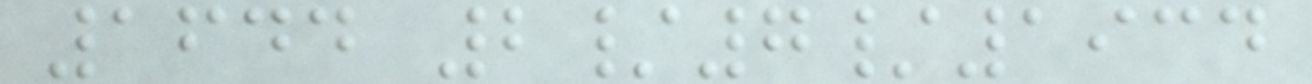1644 2/7/1934
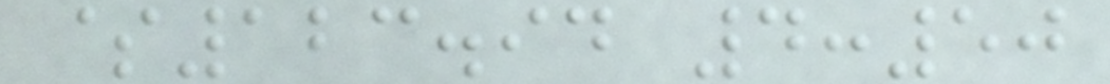$123.94 4:50
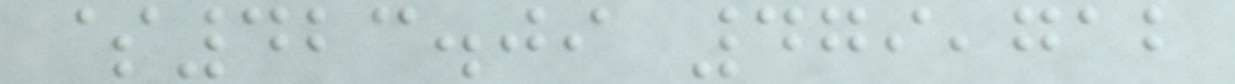$423.09 479,712
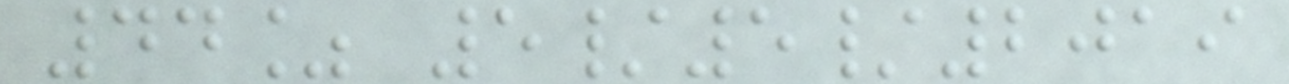44% 5/5/2019
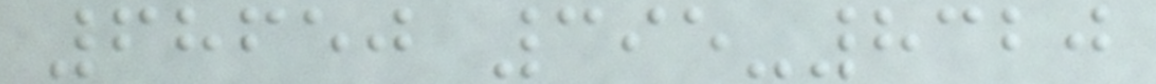68650 395-8320
